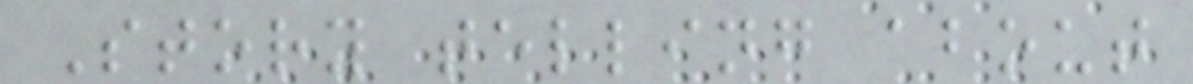Story telling about
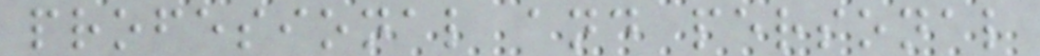profesional and personal
